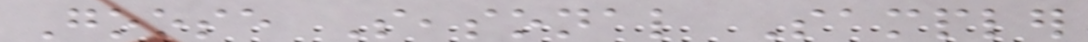Goose Seasonal Sampler
